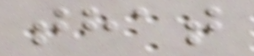that
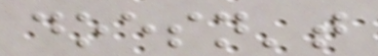doesn't
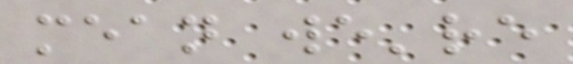mean we're
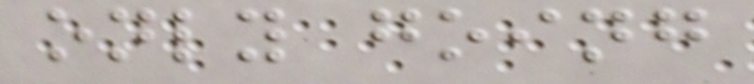only going
